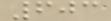603
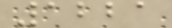1221
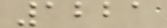1221
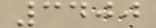3400
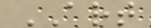ART
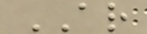AR
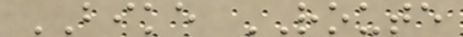BIKE ROUTE
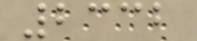2332
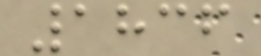1836
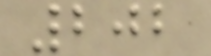202
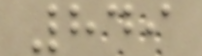849
